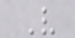V
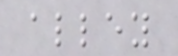alley
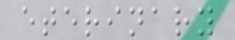eterinary
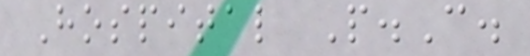Hospital P.C.
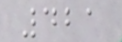421
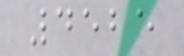4525
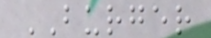BURGER
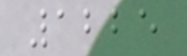1225
